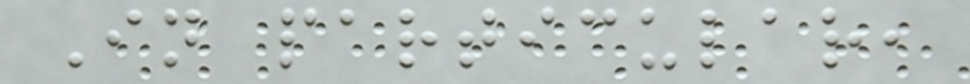In particular,
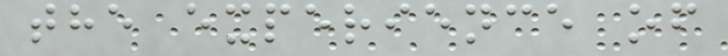the experience of
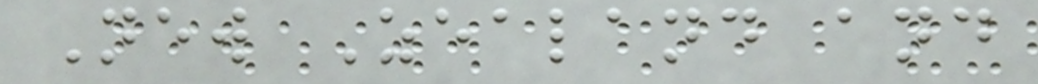New Zealand and
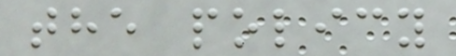the policy
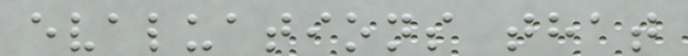evaluations that
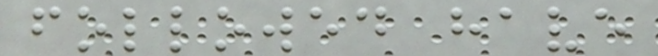followed have
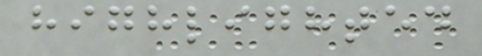highlighted
